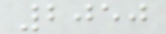2050
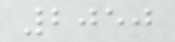2050
